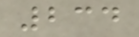234
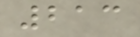213
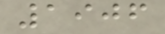1906
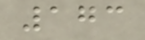173
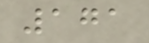171
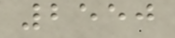2550
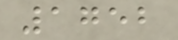1752
